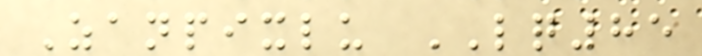Zanpixlu LQ85
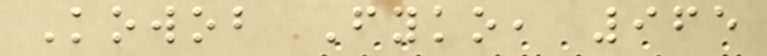Kowob Fyko, 965
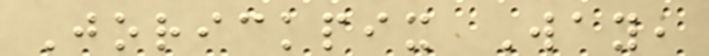Jorickpix Way,
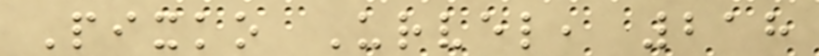Pixko Urvel, 218
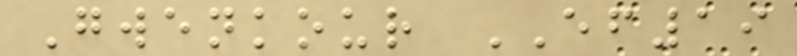Gwenkour EF19
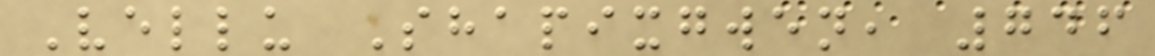Vellu Shapixgwen, 746
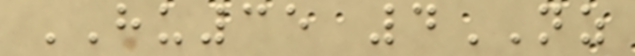HU35 4NZ
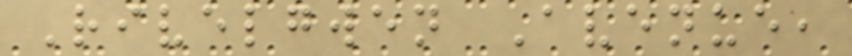Rivelgwen Avenue,
